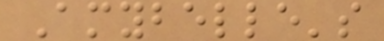Amybelle's
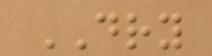DRY
